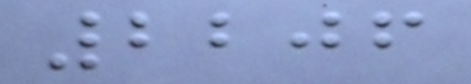2206
